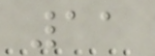11
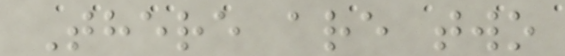There are two
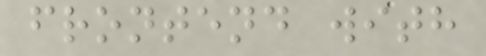frontend with
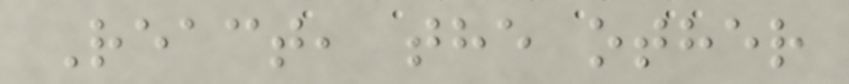React, the other
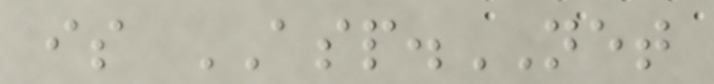is ASP.NET
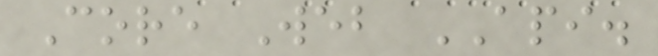Core Web API.
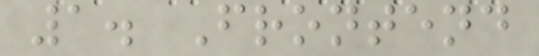1. Frontend
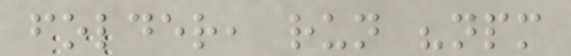folder, run "npm
